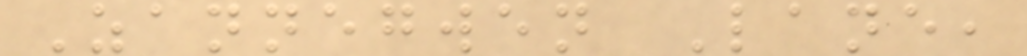Zannegwen Lane,
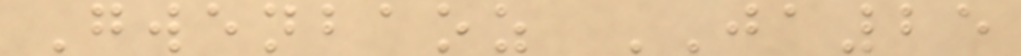Gwenbaoz JA25
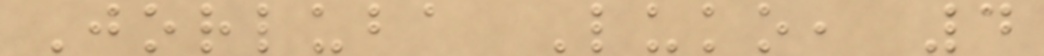Jorluba Luko, 4
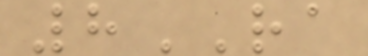8RA
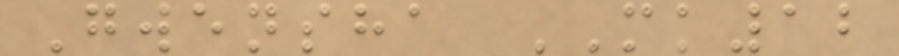Gwensha MK12
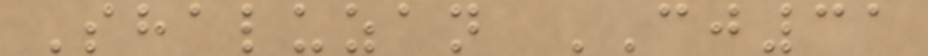Shaluzan CJ31
